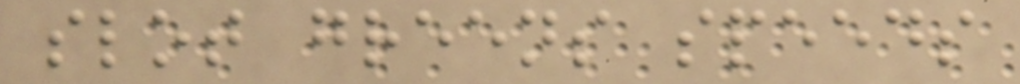slot greens speeds
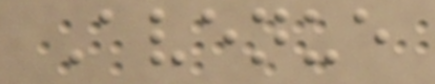Avenue
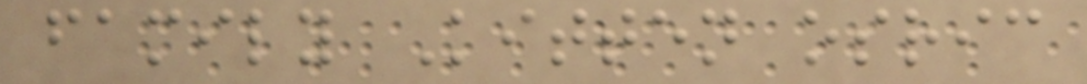family Kitten osric
